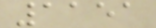1151
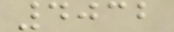4032
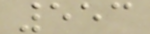553
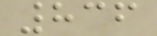836
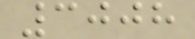3008
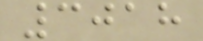3018
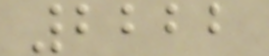2222
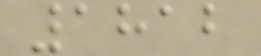1812
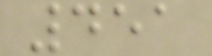451
